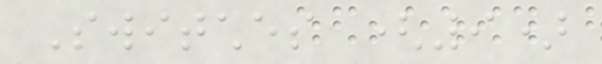Switches (9)
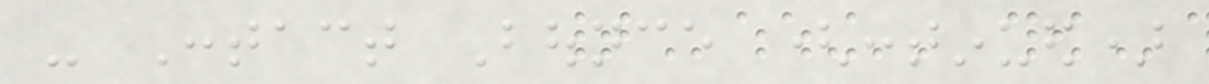- Contact Bounce (continued)
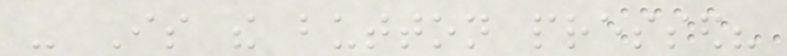- Is the button pressed?
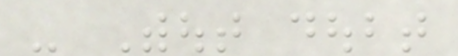- Without doubt
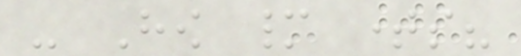- How many times?
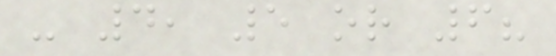- 4, 5 or 6?
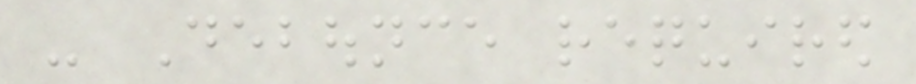- Debounce required
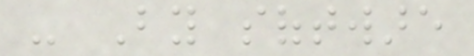- By software
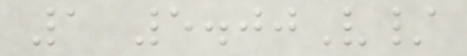1 5.00V/
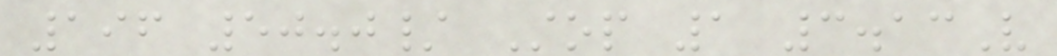196 50.0/ Stop 1 3.13V
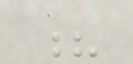?
